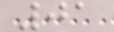01
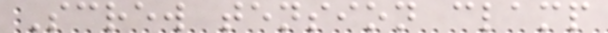Screw tension clamp
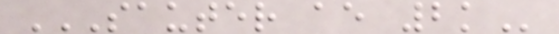SAUTER AE 2K
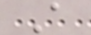A
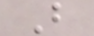B
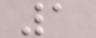1
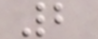2
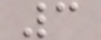3
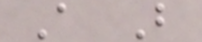A B
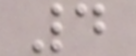4
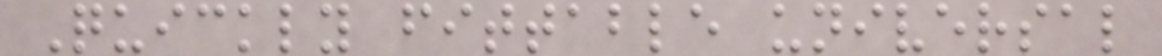Quickly fittable universal
